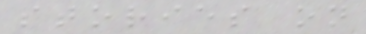stories on
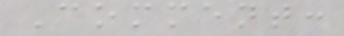Comment:
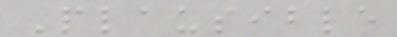Plausible
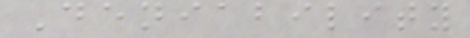Deniability
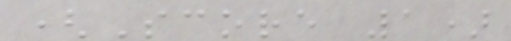(Score 1)
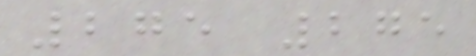275 275
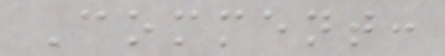Comment:
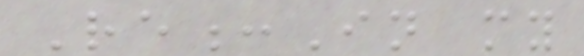Re:In my
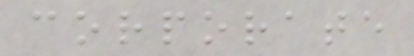corporate
